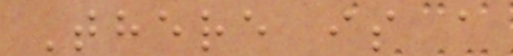There is a
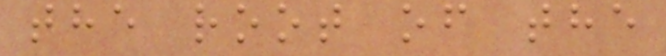the root of the
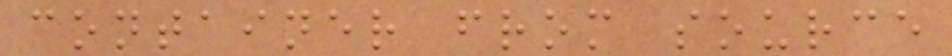container from source
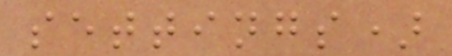settings)
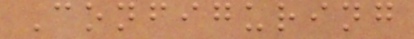Configuring
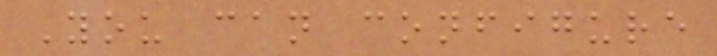You can configure
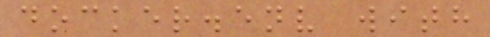docker.env with
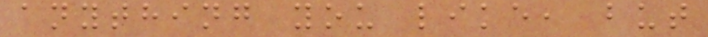anything you like, but
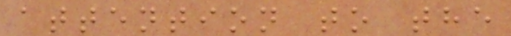attention to the
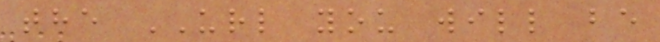the URL you will be
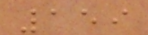159
